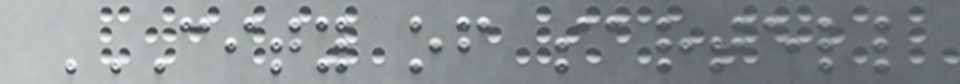CITY OF SARTELL
